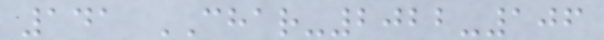141 CHAR-2022-106
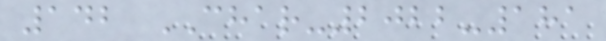142 CHAR-2022-181
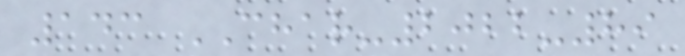143 CHAR-2022-89
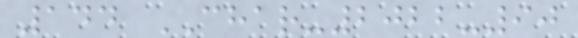144 CHAR-2022-90
